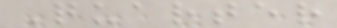Quarter
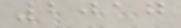2017
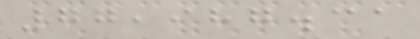77,987.31
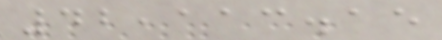42,113.15
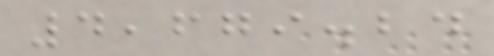4,679.24
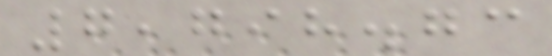7,798.73
